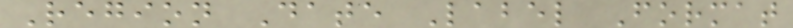Region Date Label Format
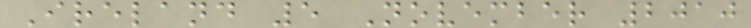Ireland 5 November 2010
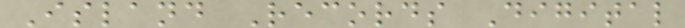Island Records Digital
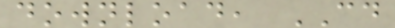download, CD
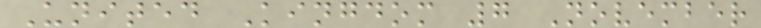United Kingdom 7 November
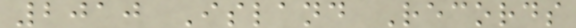2010 Island Records
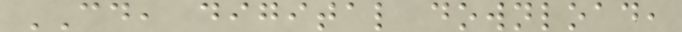CD, digital download,
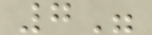7"
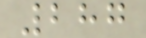287
